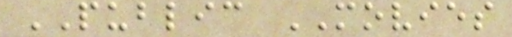PUBLIC MOVIES
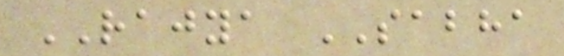RAJYA SABHA
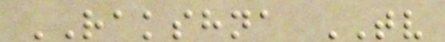RAKSHNA TV
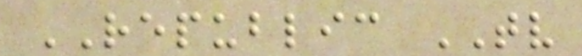REPUBLIC TV
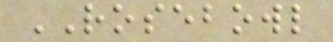ROSEBOWL
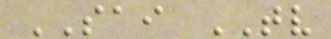SAI TV
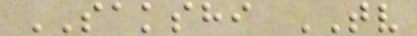SAKSHI TV
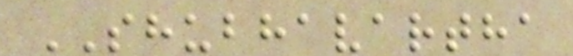SHUBHAVARTHA
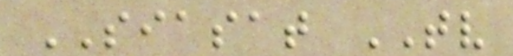SIASAT TV
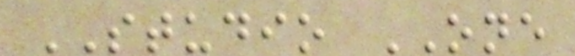STUDIO ONE
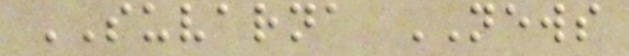SUVARNA NEWS
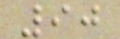90
